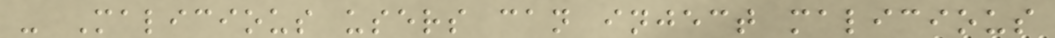- Malicious users can inject malicious
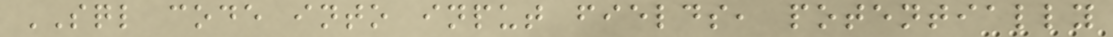SQL code into input fields, potentially
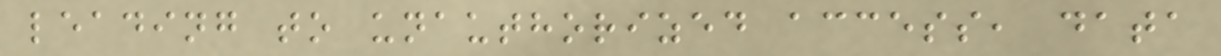leading to unauthorized access, data
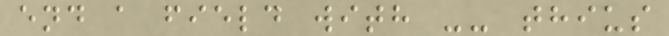end a field with -- thius
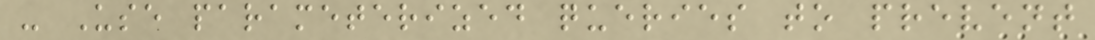- Use parameterized queries to prevent
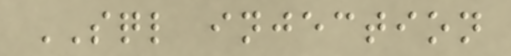SQL injection
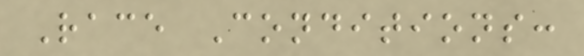Race Conditions:
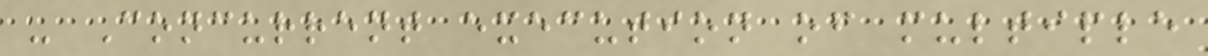- Concurrent execution of multiple
